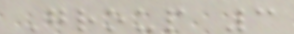Group 3
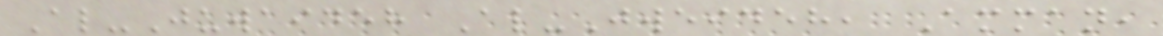Al-Juwaideh Al-Jweideh, Amman,
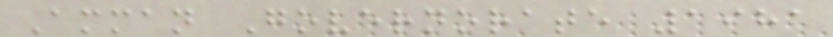Amman Governorate 1981
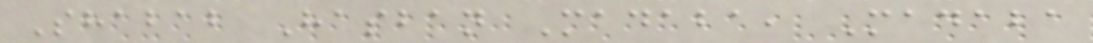Shabab Hasban Madaba, Madaba
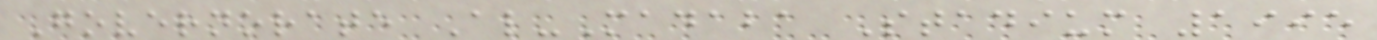Governorate Al-Madaba Stadium 1995
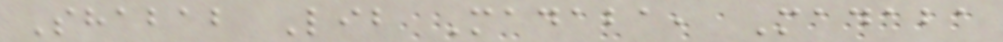Shabab Lib Madaba, Madaba
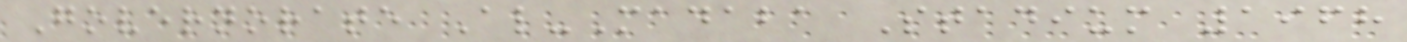Governorate Al-Madaba Stadium 1968
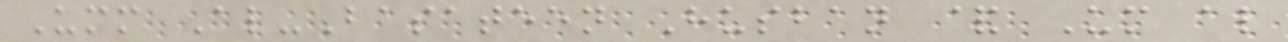Umm Al-Basateen Husban & Um al
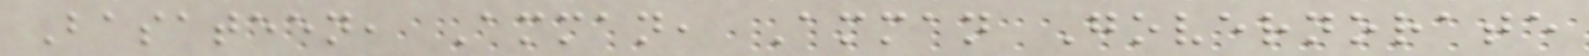Basateen, Amman, Amman Governorate
